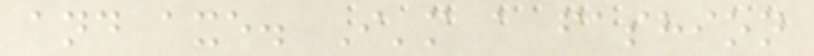and axe. I'm a fashion
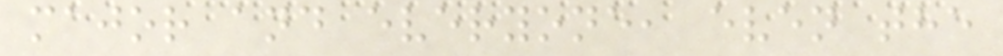major and everyone, even the
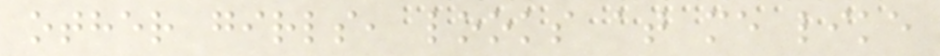other girls, looks at me like
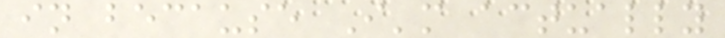in because I'm actually
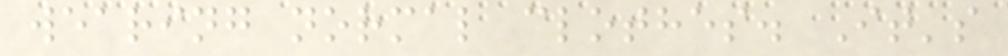wearing normal clothes. It's
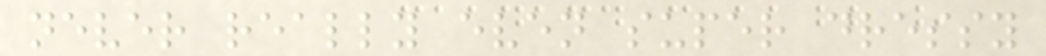never really even super dressy
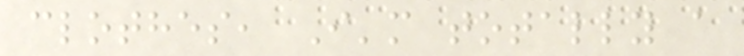clothes, I'm totally a
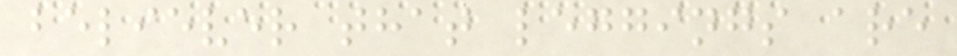believer that leggings are
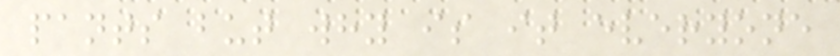pants but why is it everyone
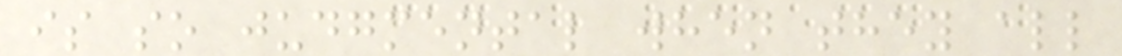is so judgmental when they all
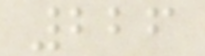226
